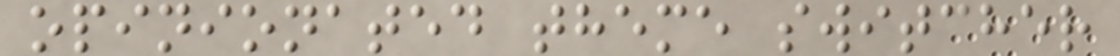opinionated theme switcher
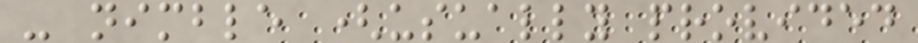- nimble (usually provided
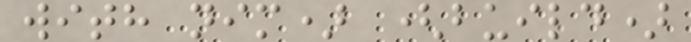with nim) (build)
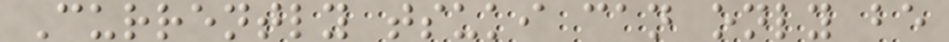Currently tsuki can only be
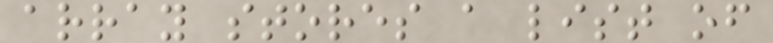array stores a list of
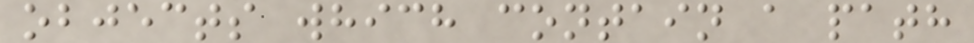objects which contain a path
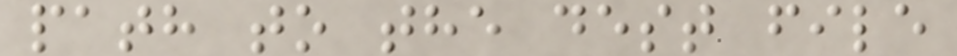path to the dest file
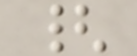{
